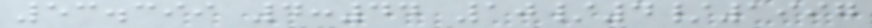53.399 4:44 10/4/1997
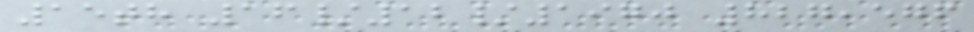15th 16/12/1970 827,576
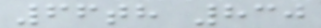66th 830
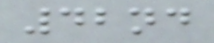42nd
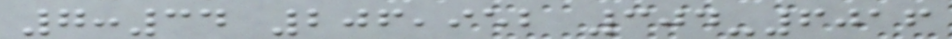7:34 206,952 304-6016
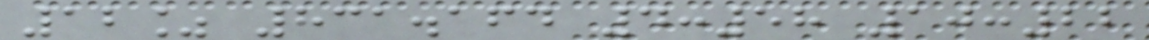12% 831.164 4:58 10:22
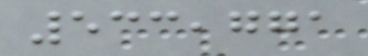533,771
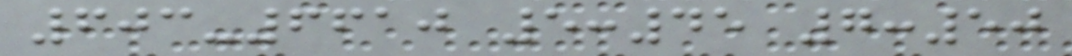603-6610 5:45 7:50
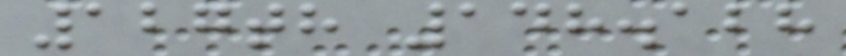127th 148.128
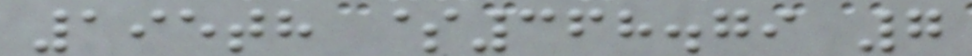195th $368.79 7
